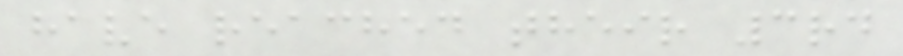have reached their 3rd
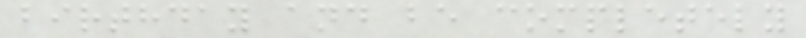birthday and be completely
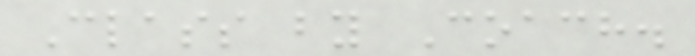Class by Coach.
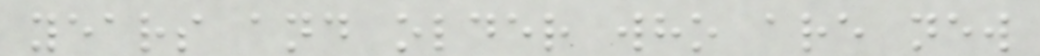years and older who are new
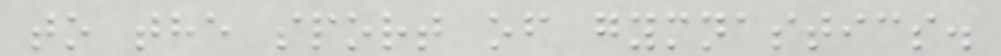to the sport of gymnastics.
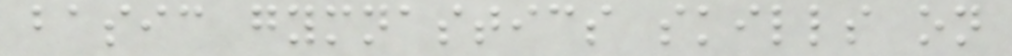basic gymnastics skills on
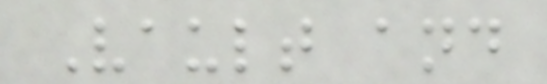Vault and
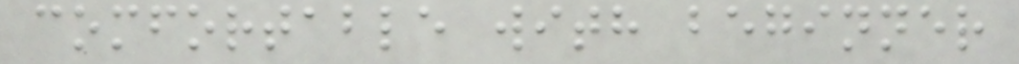comfortable with beginner
